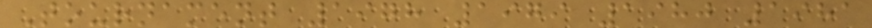Tournament 1978 1979 1980 1981
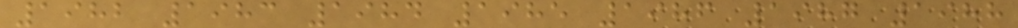1982 1983 1984 1985 1986 1987 1988
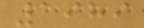1989
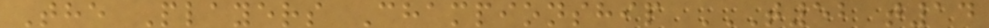The Players Championship T52 T14
